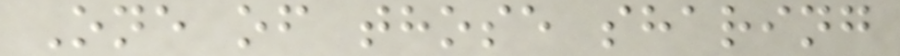One of those sharing
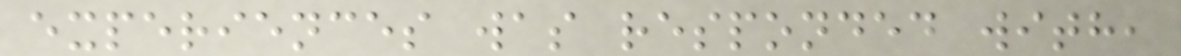experiences was responded with,
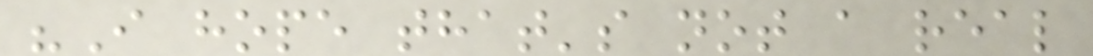"I hope that's not a real
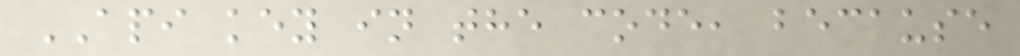API key in the code, because
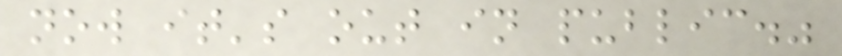now it's out in public."
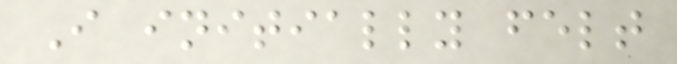I initially felt
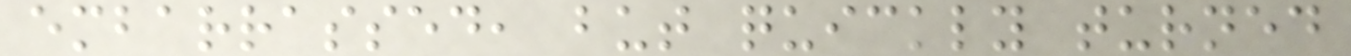embarrassed, but quickly turned
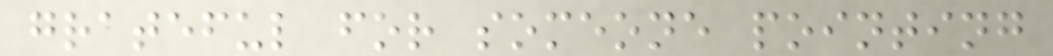grateful for someone pointing
